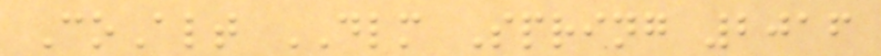CoAlt DLM Spring 2016
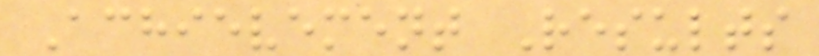Achievement Results
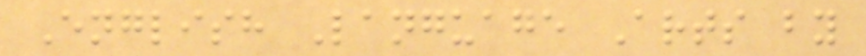English Language Arts by
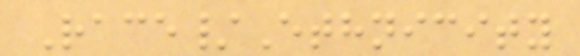Race/Ethnicity
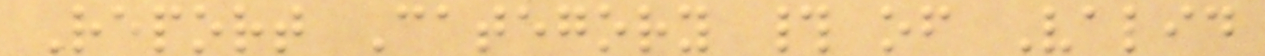Report Category # of Valid
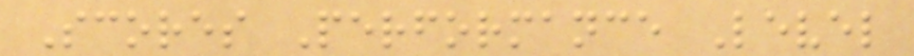Scores Performance Level
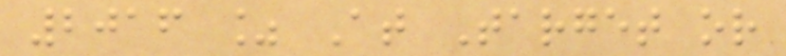2016 % At Target or
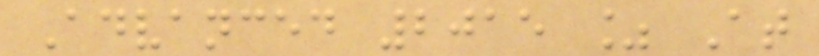Advanced 2015 % At
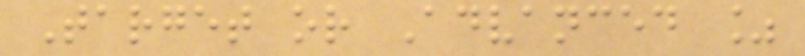Target or Advanced %
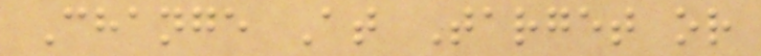Change At Target or
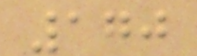170
